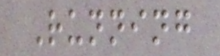Running
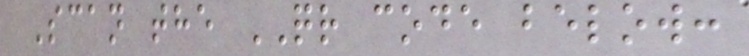Scan the QR code below:
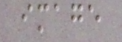image
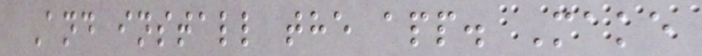And install the app. Make
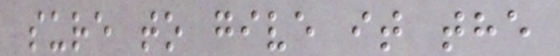sure to give it the
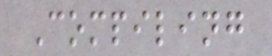Compiling
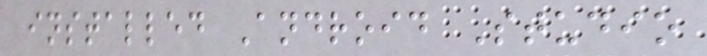installed Android Studio
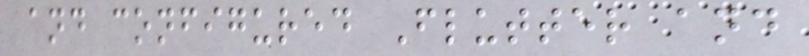and configured Flutter and
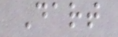Dart
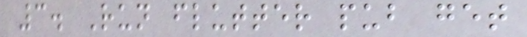3. Run flutter pub get
